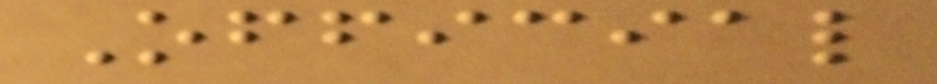Official
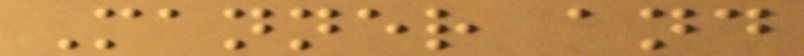Manner and
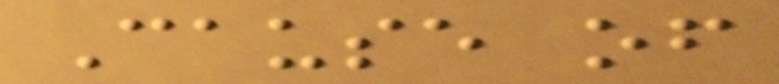Cause of
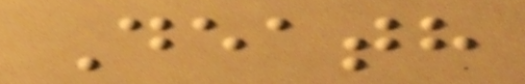Death
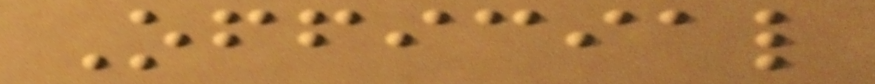Official
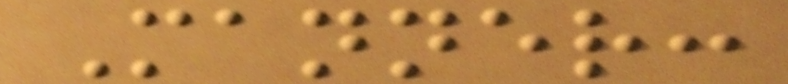Manner:
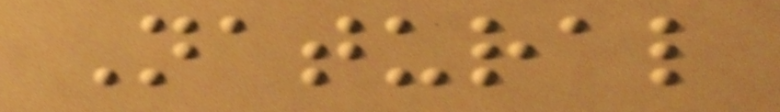Natural
